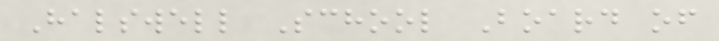Halswell School Board of
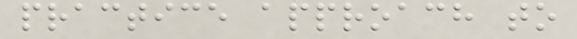practice approach to
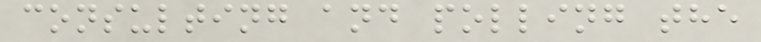consulting and polling the
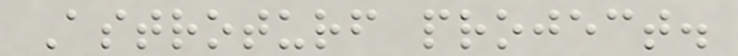Astroturf project.
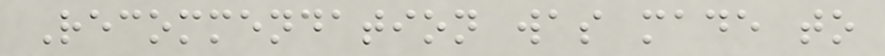Recommendation was made to
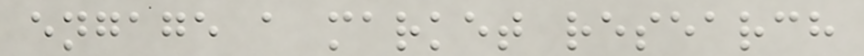engage a market research
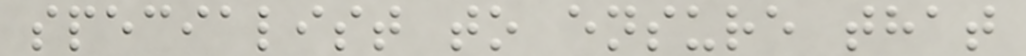specialist to ensure that
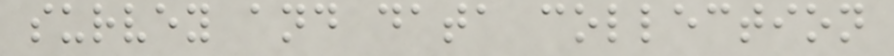survey and data collection
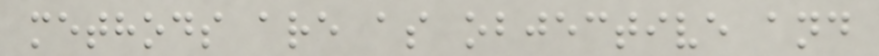methods are as objective and
